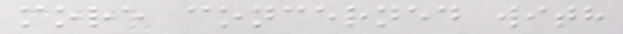more concerned with
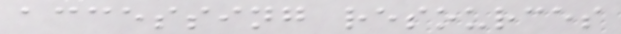accessing resources
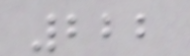222
